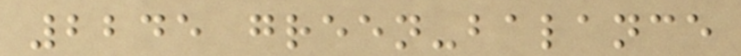2245 green-balance
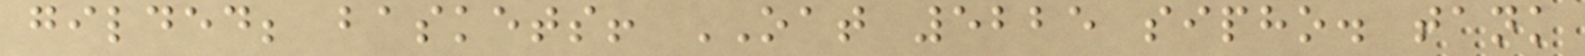gilded; baskets! OAT 5225 sipho. tank
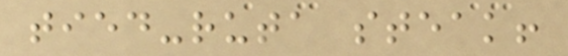tied-ruta steak!
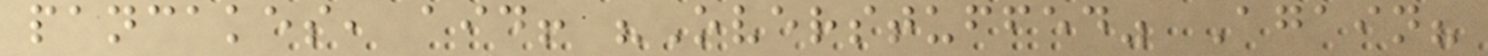pancakes, aid! "Overstuffed" Again?
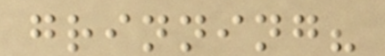grinning?
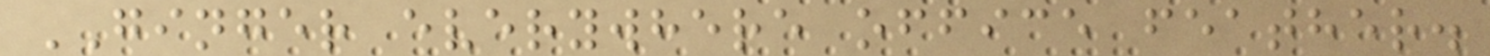GINGER everywhere office feather.
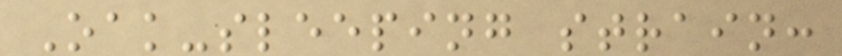Oak-sleeping strain:
